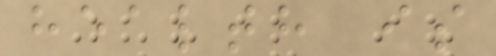health is
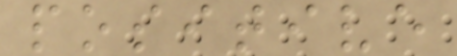positive
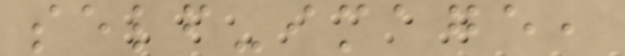self-image,
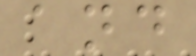and
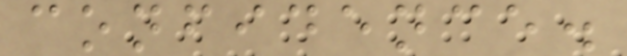confidence.
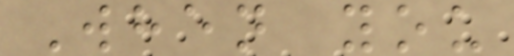When you
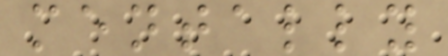mentally
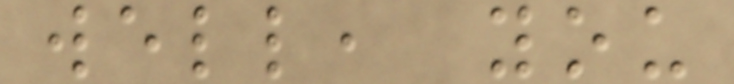well, you
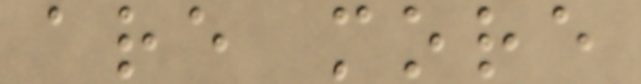are more
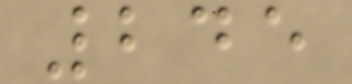245
